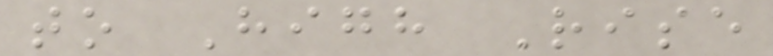to High Rise
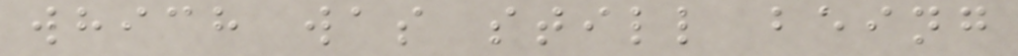which was still being
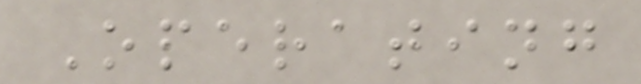Operating
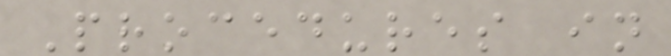Procedures in
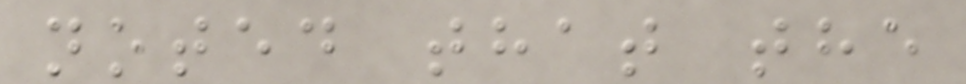noted that the
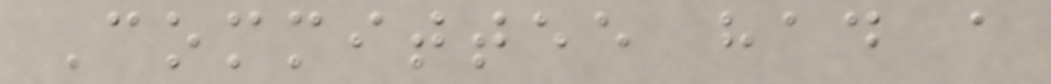Committee had a
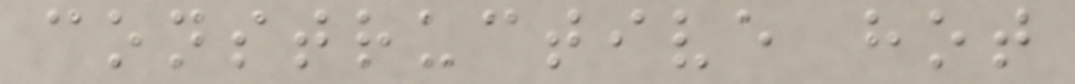constructive hot
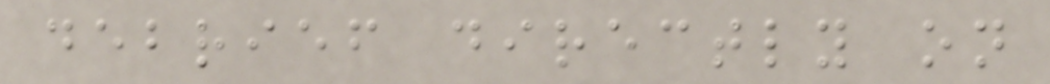debrief directly on
